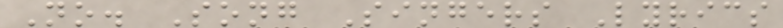No. Song Singers Lyrics
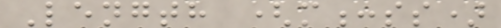Length (m:ss)
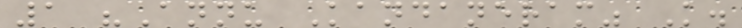1 "Annu Kandaneram" K.
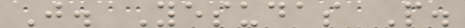J. Yesudas P.
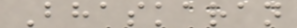Bhaskaran
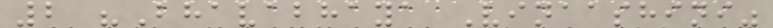2 "Bhavabhaya Vinaashini"
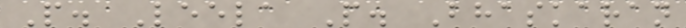P. Leela P. Bhaskaran
